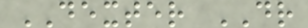DEXTER DR
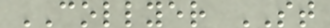COLLYER ST
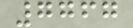7767
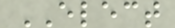ELECT
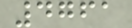4761
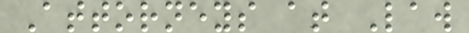Attorneys at Law
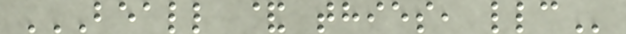BEALL & THIES, LLC
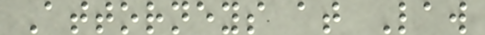Attorneys at Law
